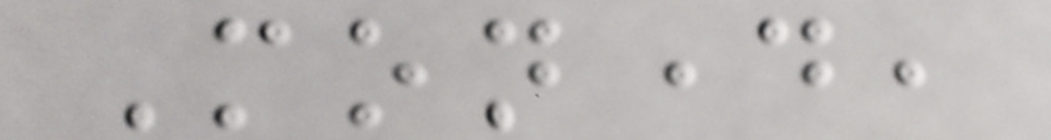Monday,
